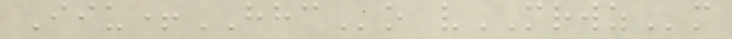Iiu+HHCo vMRWZm
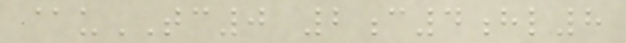@uTC0 2c4hl8
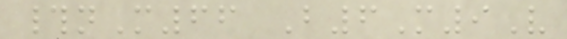#nM66 B6M9V
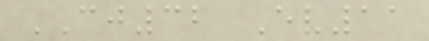CJ32 Ev11
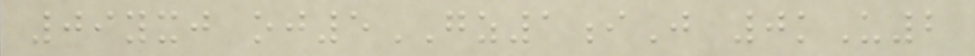09yxj oj5GZ1iJ 0kU2
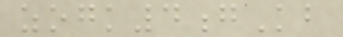zogk4gKb
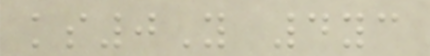ks0Y 4yc
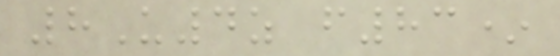8U4z f83*
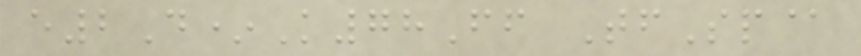e2D*K78Ff TfSp@
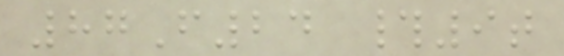87F24 #9t
